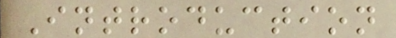Introduction
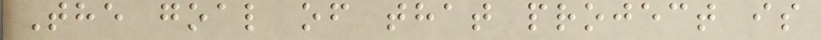The goal of that project is
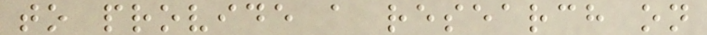to provide a research on
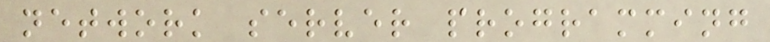network server programming
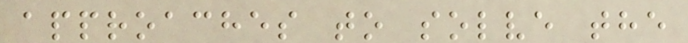approaches to solve the
